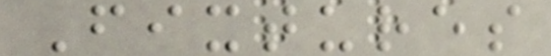Fixtures
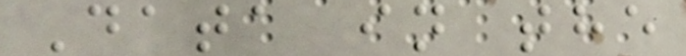Data in the
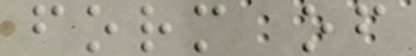form of
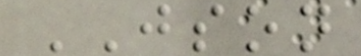JSON
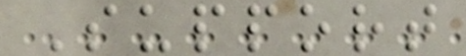Support
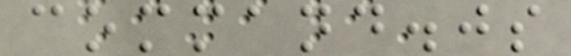command.js
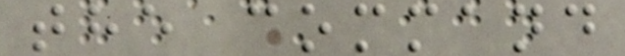the command
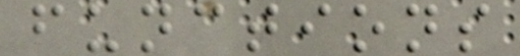functions
